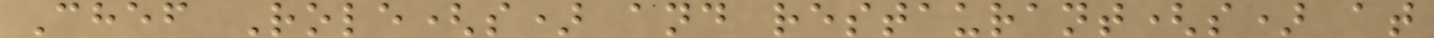Chef Role(s) and restaurant(s) at
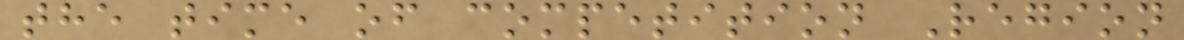the time of competition Region
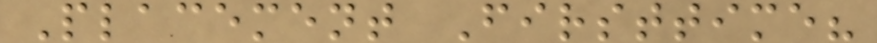Placement Firsttime?
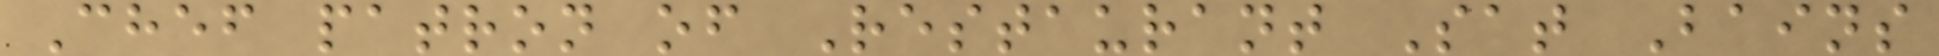Chef patron of Restaurant Sat Bains
